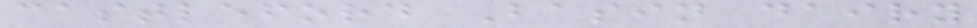castleford Basin dairy
